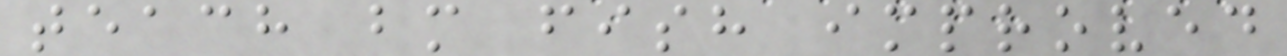teach bm fish improved
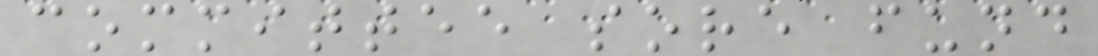committee sore fund
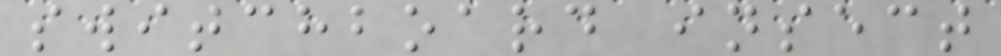switchboard insect
